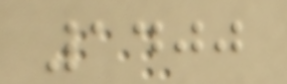1400
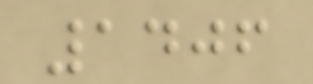1406
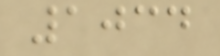1034
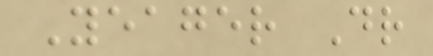Yeager Dr
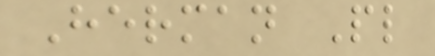Herman Pl
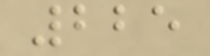225
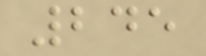245
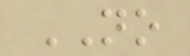NO
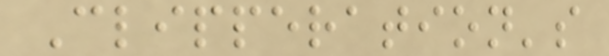Clipperation's
